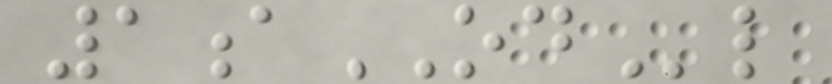1aODl
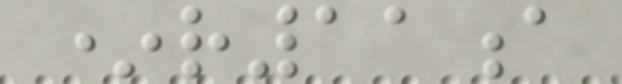*r11a
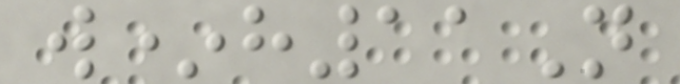w*h11N
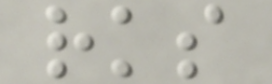rks
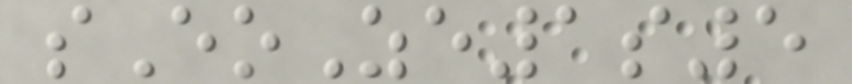sEoZe1s5
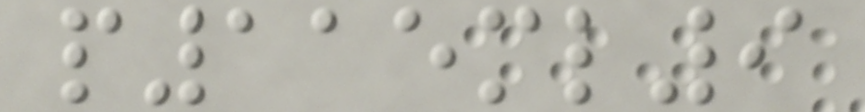p115ml9
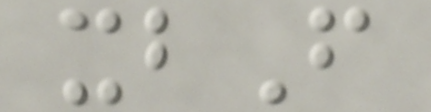xbF
